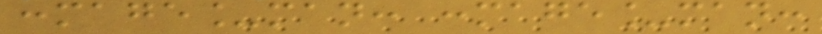:mage_man: :mage_man:
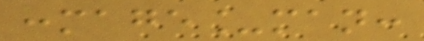:mage_man:
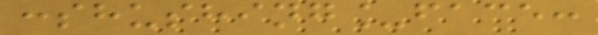:shushing_face:
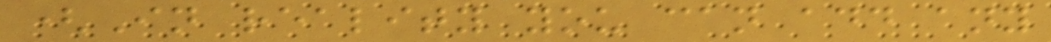(In reality you can add any
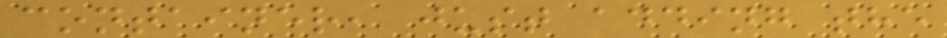container, just adding the
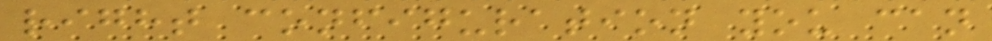right configuration you can
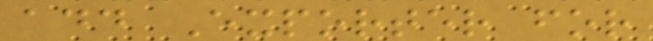add Exporter for
